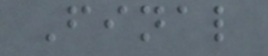Final
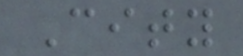City
